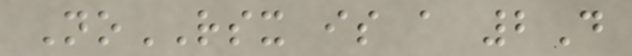NoRSX is a 2D
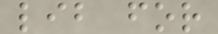lib for
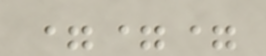===
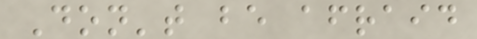Don't be afraid
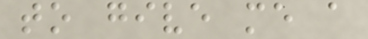to give me a
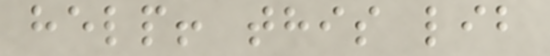help! this lib
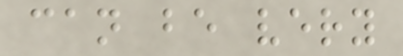can be very
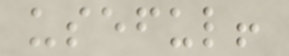useful!
